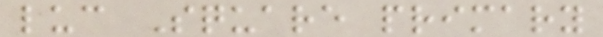luc Square primary
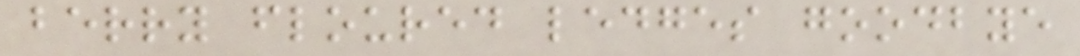berry floured ledges goodbye
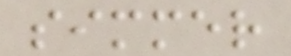simmer
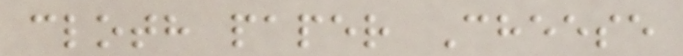cloth paper Cheese
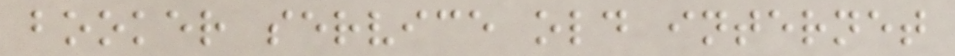booker service old internet
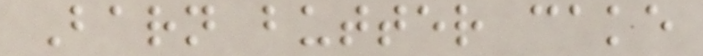Barn butter cake
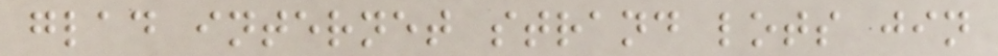glad internet strand lots jin
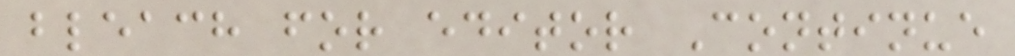bleach for editor Continue
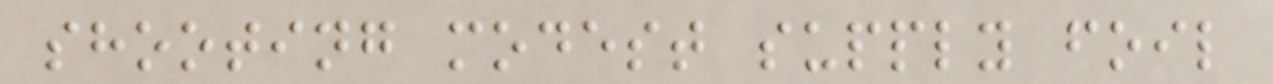shooting modest supply foil
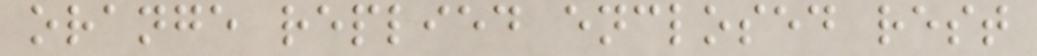orange replied enclosed rest
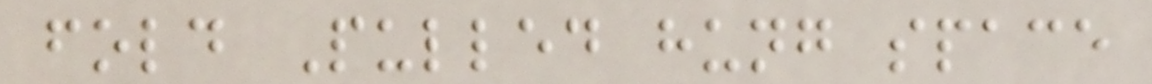fold Pulled hung space
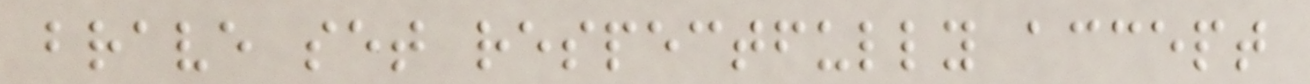brave set respectfully accept
